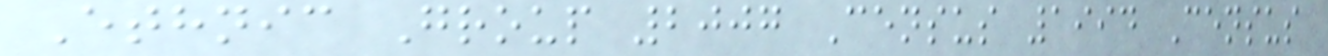Ethnic Group 2007 Census 1994 Census
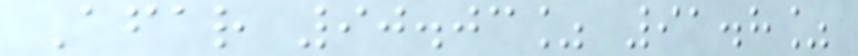Afar 90.03% 91.8%
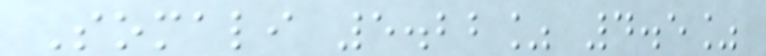Somali 5.22% 4.5%
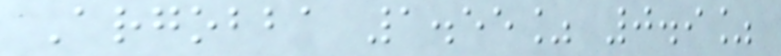Argobba 1.55% 0.9%
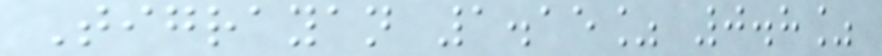Tigrayan 1.15% 0.8%
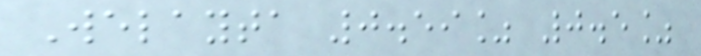Welayta 0.59% 0.5%
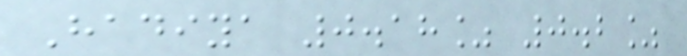Hadiya 0.18% 0.2%
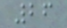26
